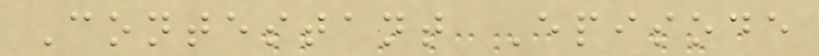Contestant Episode
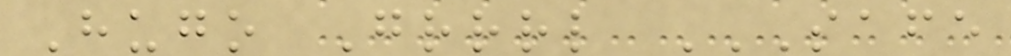Hugo Grrrl SAFE
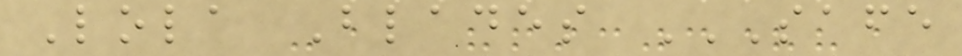Lola Blades SAFE
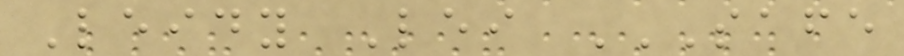Leidy Lei SAFE
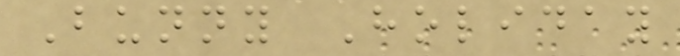Bunny Holiday
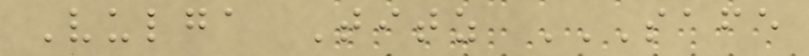Vulga Titz SAFE
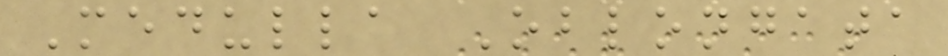Medulla Oblongata
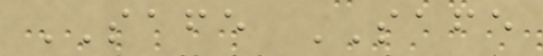SAFE SAFE
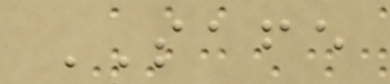SAFE
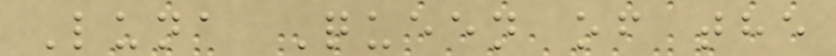Luna Queen of the
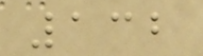132
